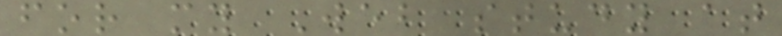for my Web study at
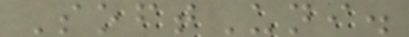SoftUni.
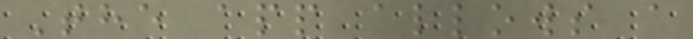The app allows a
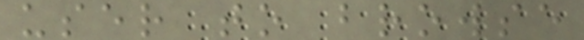user to browse
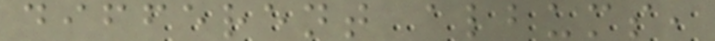different albums,
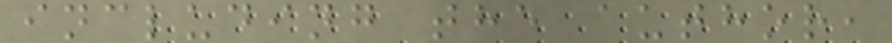including the author,
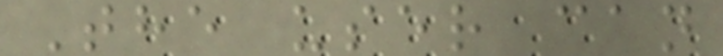The user can
